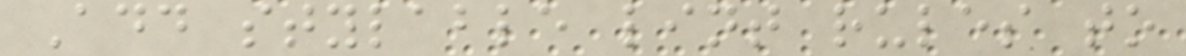Add stylable lint rules to
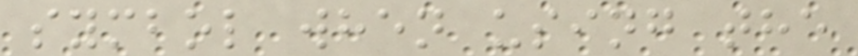symbol when using the
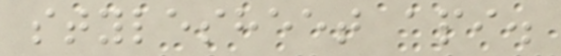stylesheet api.
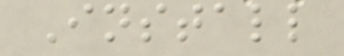Install
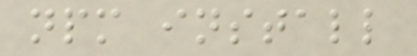npm install
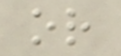or
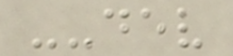--dev
